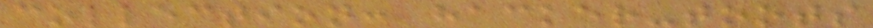collection: hacker-toots
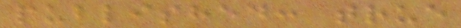published: true
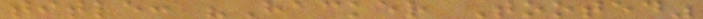title: "Hacker Tooted"
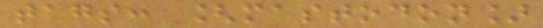tags: [mastodon]
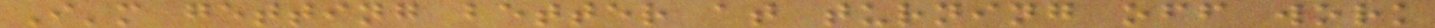I'm getting better at turning off work
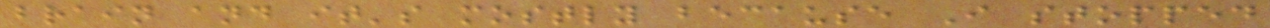brain and it's mostly because I stopped
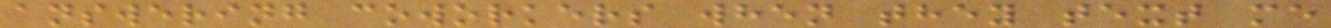answering coworkers when they text me
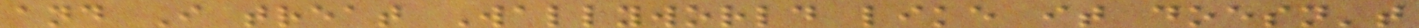and I treat Wallyworld like it doesn't
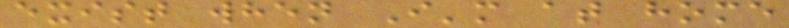exist when I'm at home
